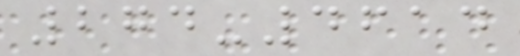274-4614
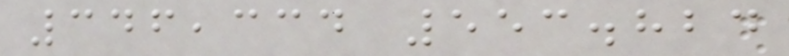346,334 553.824
